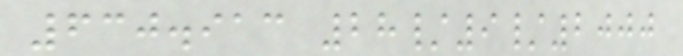630.913 28/9/2000
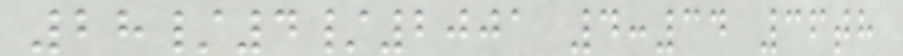28/4/2001 4:34 36th
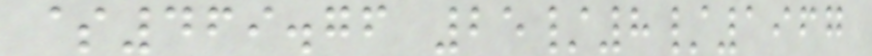$469.76 25/8/1967
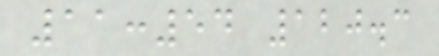11:54 120.3
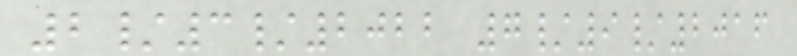2/3/2022 7/9/2016
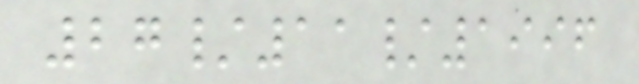27/11/1996
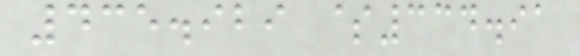435.929 $334.91
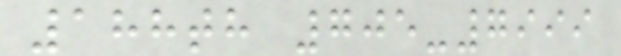188th 705-7999
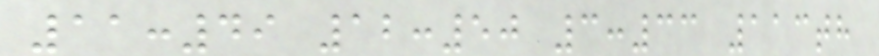11:49 12:50 3:33 113th
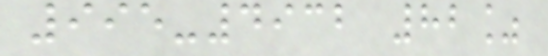995-4932 82%
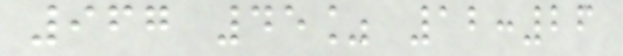967 45% 12:26
